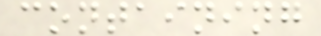containing
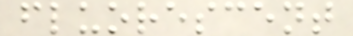fluorescent
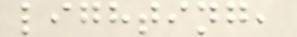lighting,
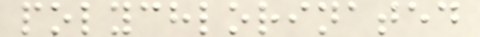polychlorinated
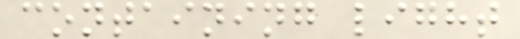containing light
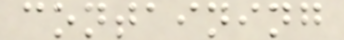containing
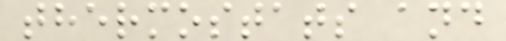thermostats and
